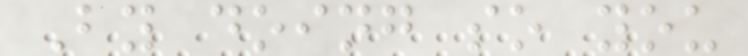By doing so you
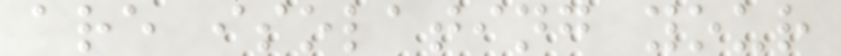are isolating your
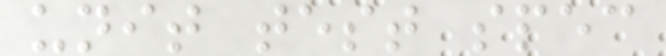unit test spec
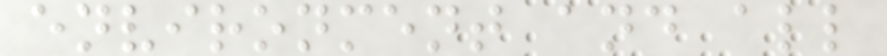environment and all
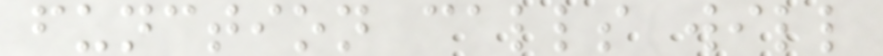function calls will
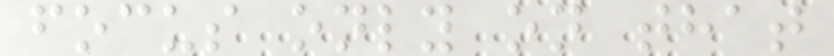focus only on that
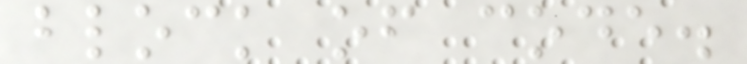block of code.
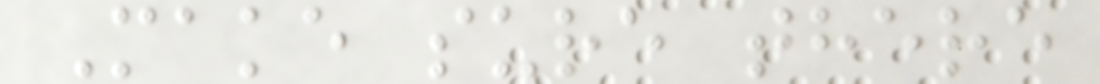Make sure there
